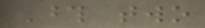Those two
